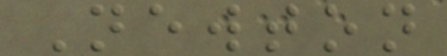Newton
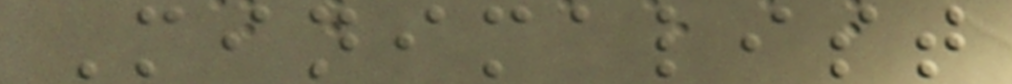Minimalist
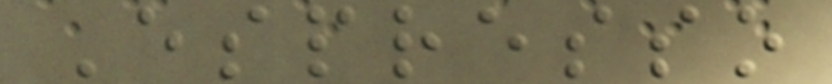Espresso
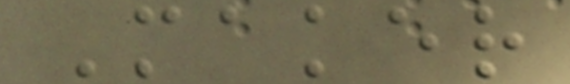Maker
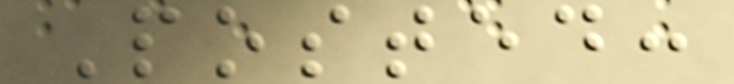Posted:
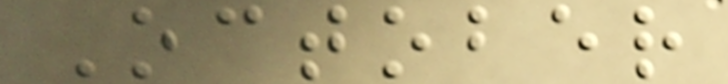October
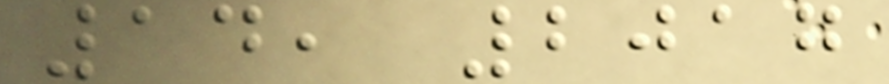14, 2017
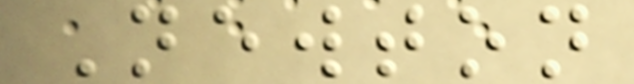Newton
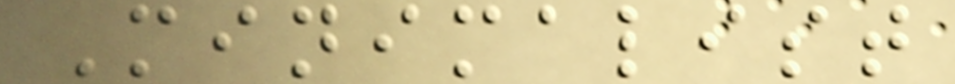Minimalist
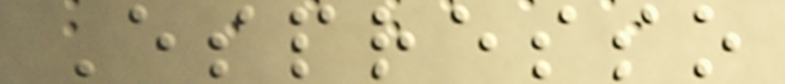Espresso
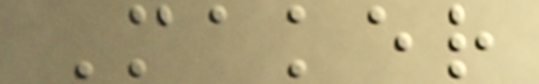Maker
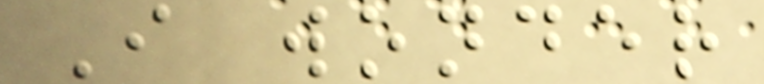I wonder
